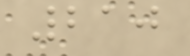210
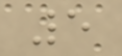5
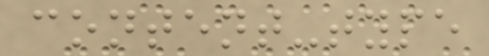content-type
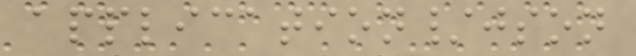application/json
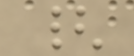{
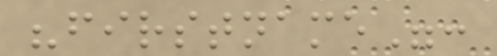"firstname":
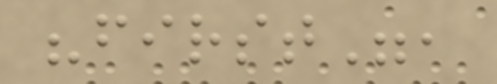"first",
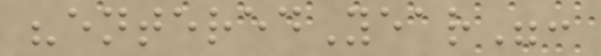"enteredYear":
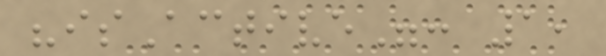"isActive": 1,
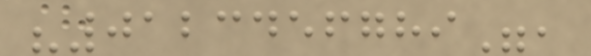"0123456789",
